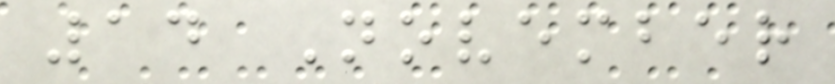14 November
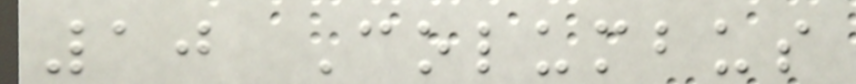10 Columbus
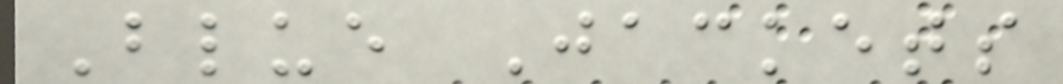Blue Jackets
